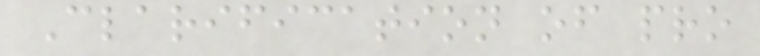Clarification of pro
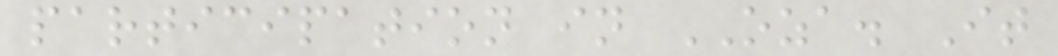participation in OZA. It
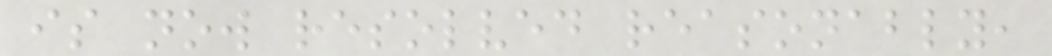is now resolved reasonably,
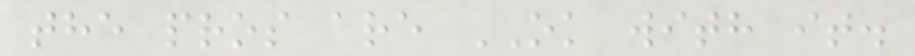the pros are OK with it.
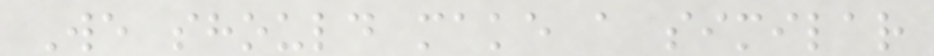We should make a similar
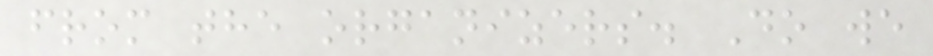from the organizers. Do we
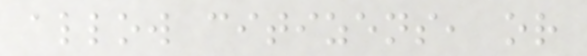allow citizens, or
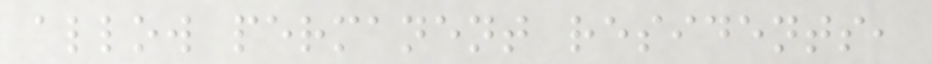allow permanent residents,
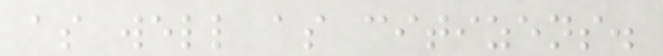as well as citizens.
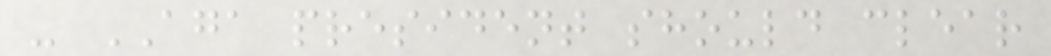- AGA president should clear
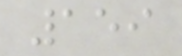159
